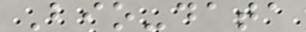Bio-data
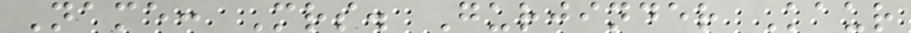Name: Mrs. Gurjinder Kaur
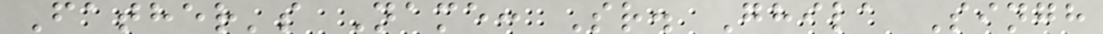Father's Name: Sr. Ghila Singh
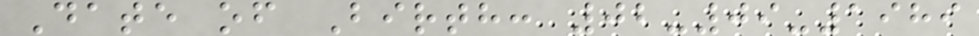Date of Birth: 02-09-1989
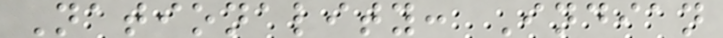Nationality: Indian
